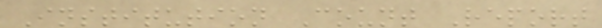Institution Count Report
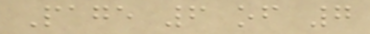Page 6 of 7
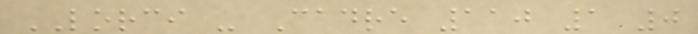LORCI - Cadre 110 1 0
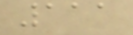111
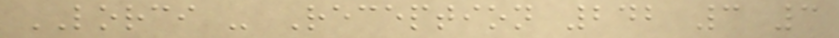LORCI - Reception 242 3 3
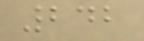242
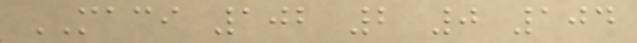MACI 102 2 0 104
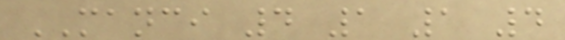MANCI 4 1 1 4
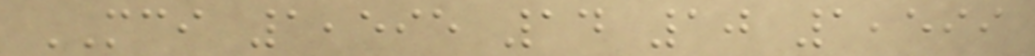MCI 1,595 14 10 1,599
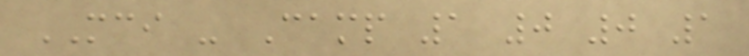MCI - Camp 1 0 0 1
